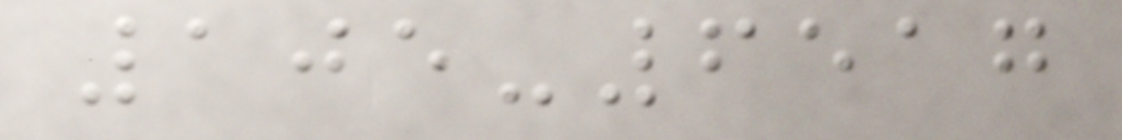105-6517
